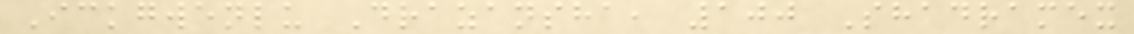Ickgwenlu Drazansha, 100 Shadramex
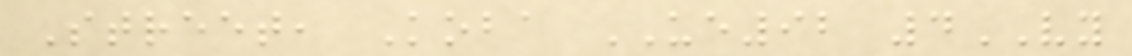Street, Koba UE92 4VY
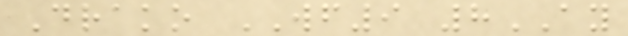Drako WF9 8AY
